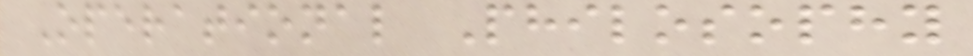Operational Philosophy
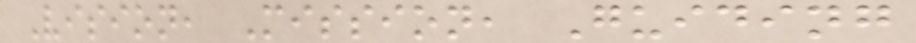Vision, Mission, Guiding
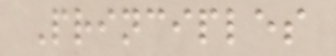Principles
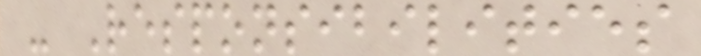- Responsibilities
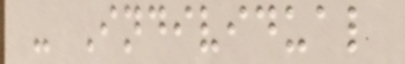- Individual
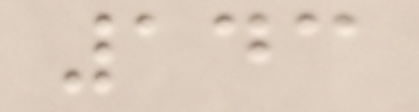143
